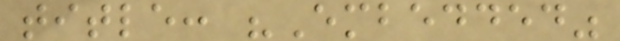title: "Embedded"
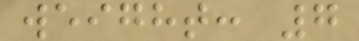weight: 7
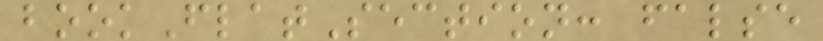bookFlatSection: false
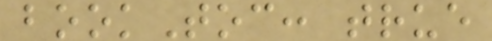bookToc: true
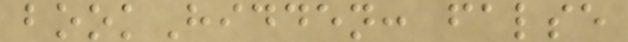bookHidden: false
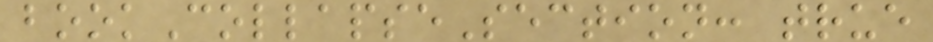bookCollapseSection: true
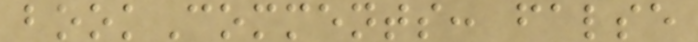bookComments: false
